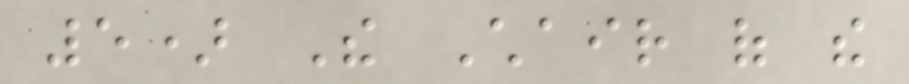5) The Chair of the
